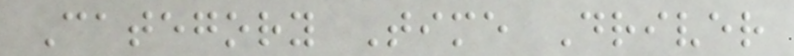Category Time Driver
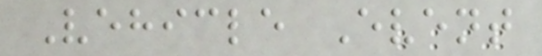Vehicle Event
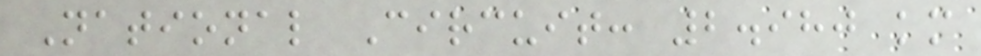National Circuit: 2.980 km
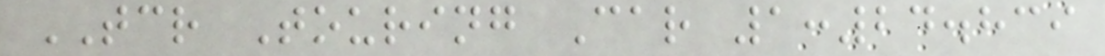TCR Touring Car 1:24.839
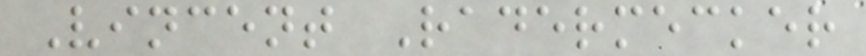Vincent Radermecker
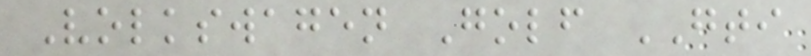Volkswagen Golf GTI
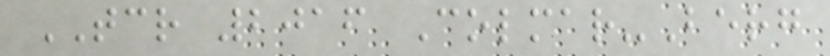TCR 2016 Colmar-Berg
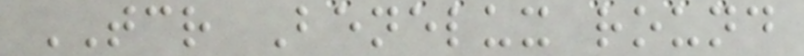TCR Benelux round
